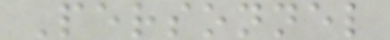Personnel
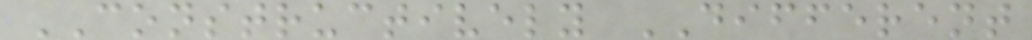CONSTRUCTIVELY DIFFERENT
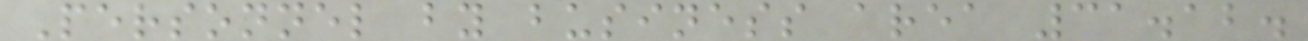Personnel by business area 31.12.
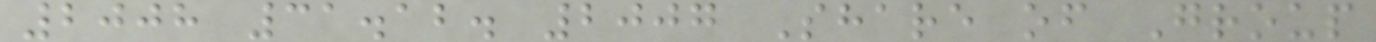2008 31.12. 2007 Share of Group
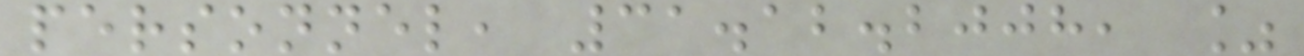personnel, 31.12.2008, %
